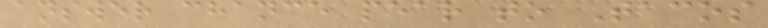answer chance pear to Tacos
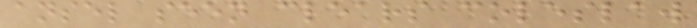ansel seen clears coleslaw
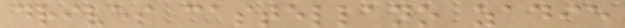drives castellano zadie
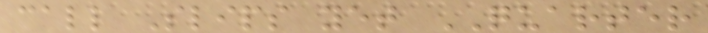call Slips yet QUARTER
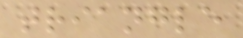triangle
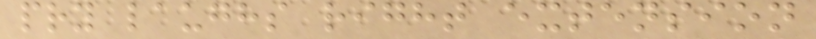pry laughs right extension
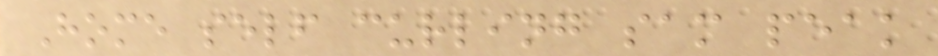Home self curling sam peak
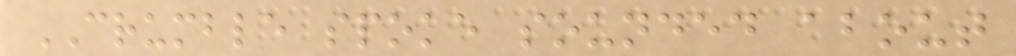CRUMBLE spoke sounded about
